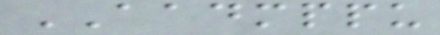AADMPPU
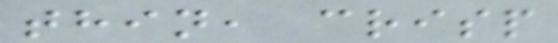thin, crisp
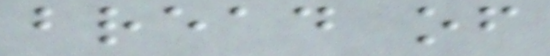bread of
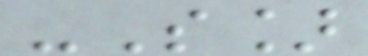-S]
